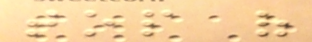top of
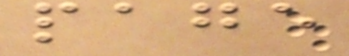page
